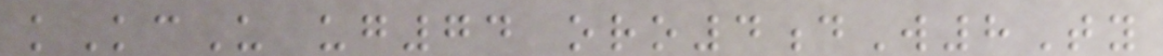kKcU ug74 oro4dW8Ty
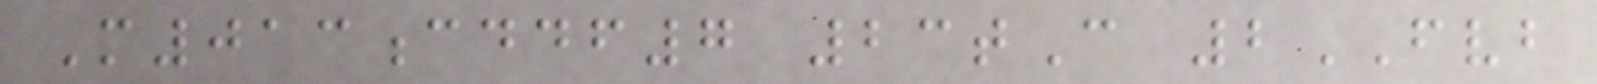M013cddf7 23tC 2FVB
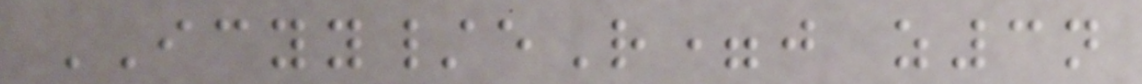ICYY/eR=j z3n
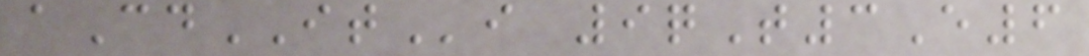aCdITi 9qT3E6
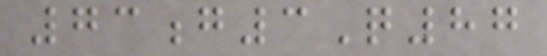73g3Q87
